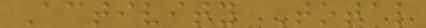Activity Total
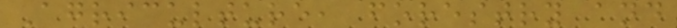Agriculture, forestry and
